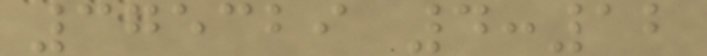375329 4:12
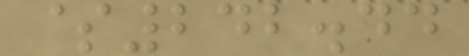$242.44
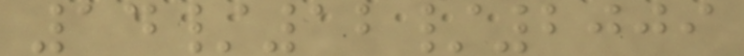14/12/2009
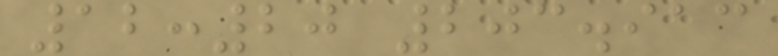12:20 203.913
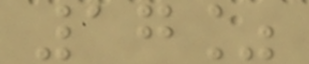17%
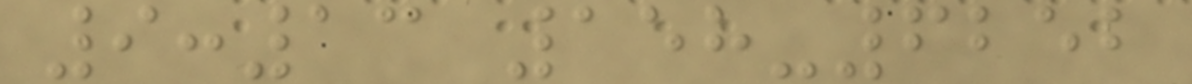9:13 158-6252
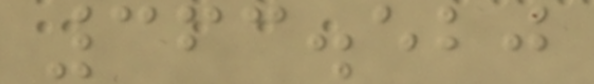363.520
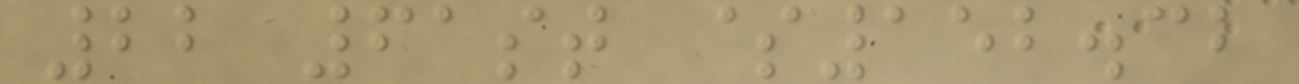22 61st $152.32
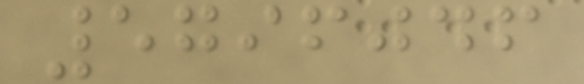5796046
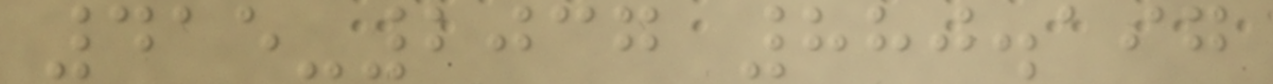415-2037 880.197
